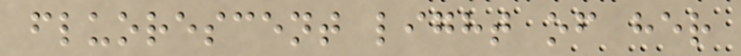fluorescent light of her
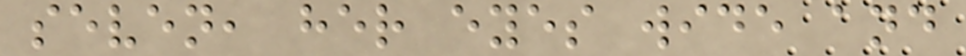seven, her eyes wide and
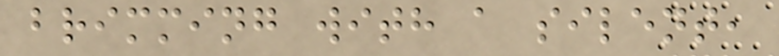brimming with a silent,
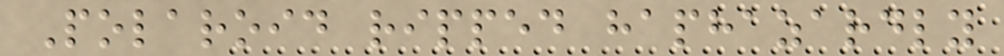Polaroid ripped haphazardly
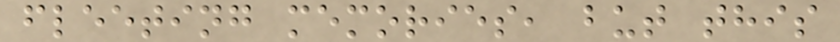fleeting memories, but this
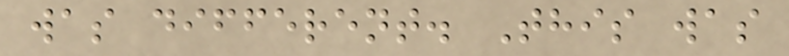was different. This was
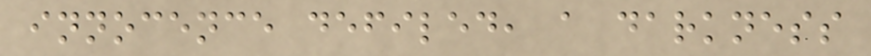innocence defiled, a darkness
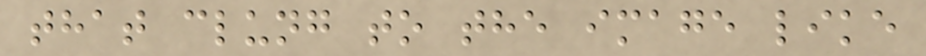that clung to the image like
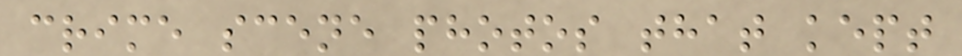crime scene photos that kept
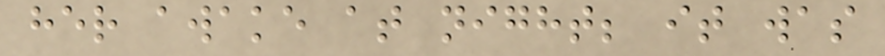her awake at night; it was
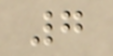7
